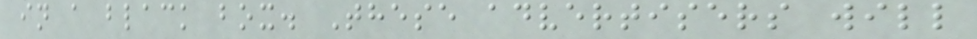in a black box. These advertisers will
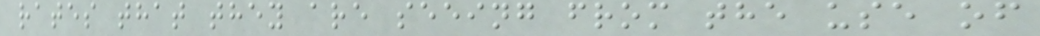rates that they are seeing from the use of
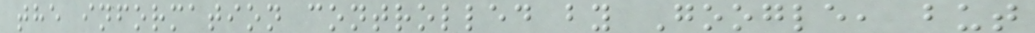the information controlled by Google, but
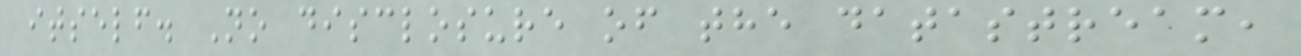itself. No disclosure of the datastream,
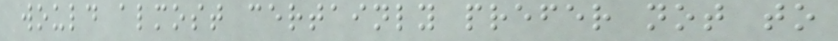would almost certainly prefer not to
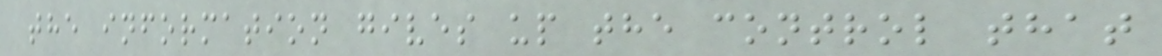the information gives up the control that
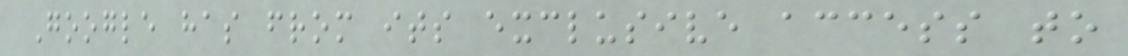Google has from its exclusive access to
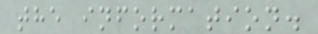the information.
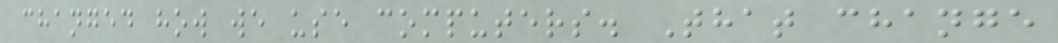changed how we use computers. That change
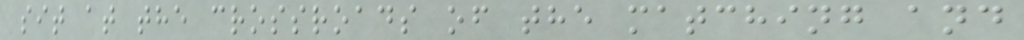sit at the crossroads of the matching and
